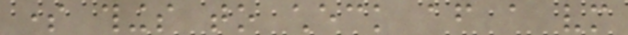some things to check after a vm
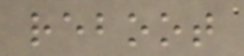reboot
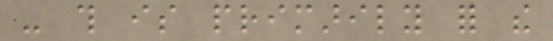- this is primarily for the
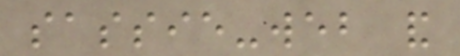sassie-web and
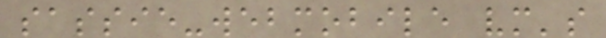sassie-webmobile vm's
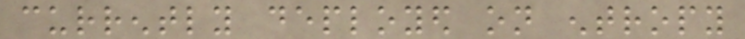currently deployed on entropy
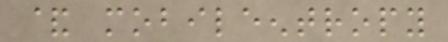& mobileentropy
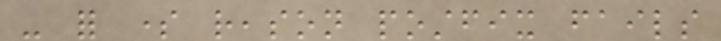- for some reason postfix fails
